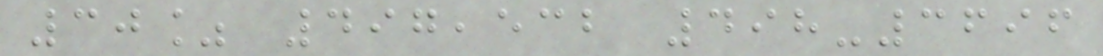30% 497,532 498-3696
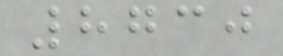8730
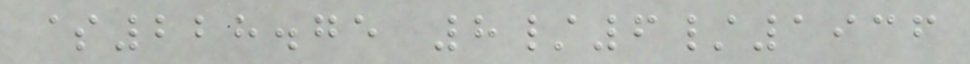$228.75 8/6/1936
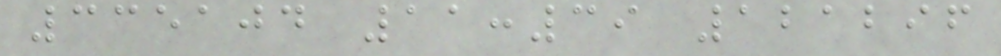335104 11:39 121296
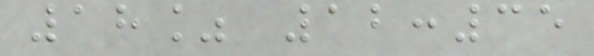18% 12:35
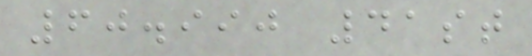60.990 41st
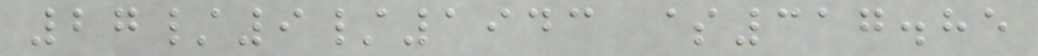27/9/1943 $317.85
